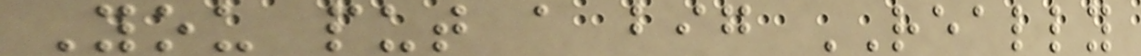You put a big REALLY
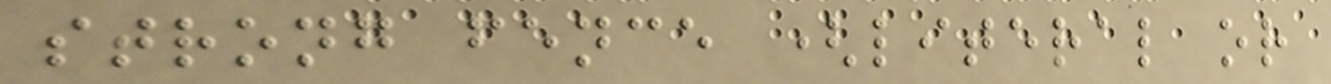strong fence (literal or
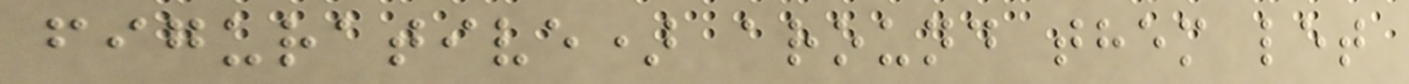figurative) around them let
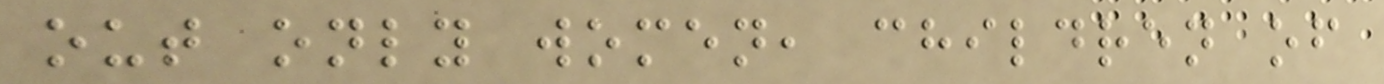out only women, children of
